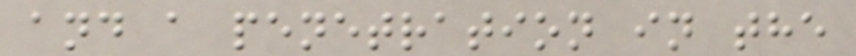and a penetration in the
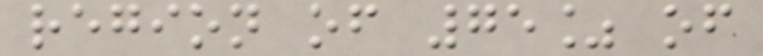region of 75% of
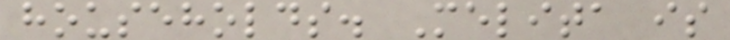households. Melita is
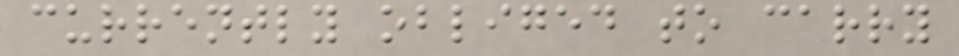currently obliged to carry
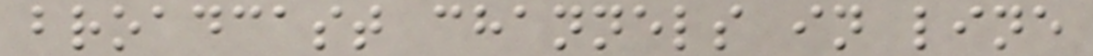broadcast channels in line
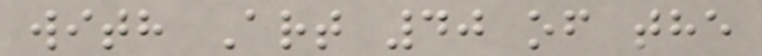with Art 40 of the
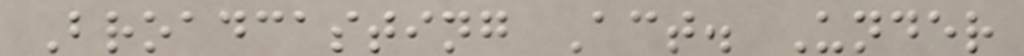Broadcasting Act. Under
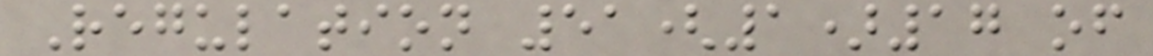Regulation 51(1)17 of
